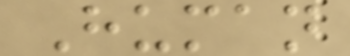Human
